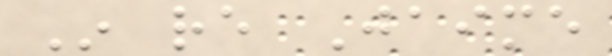In re Jaime
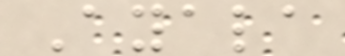Ayala
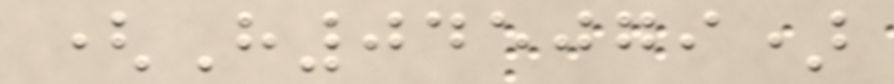(H045079)
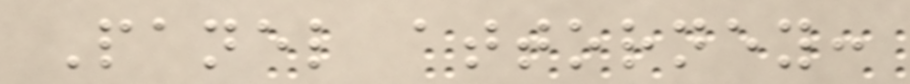Panel attorney:
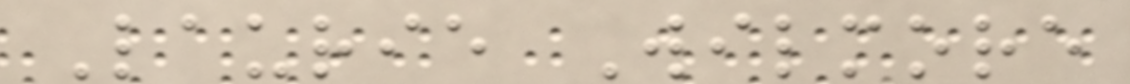Laurie Wilmore
